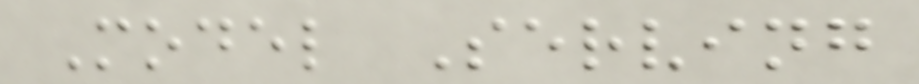Model Serving
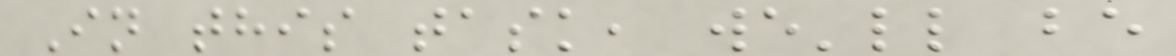In this task, we'll be
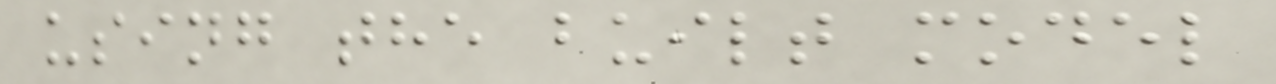using the built model
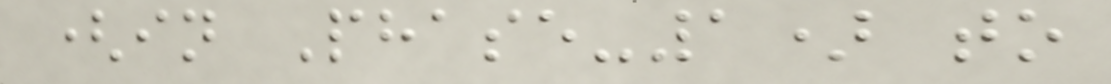(in Phase-1) to
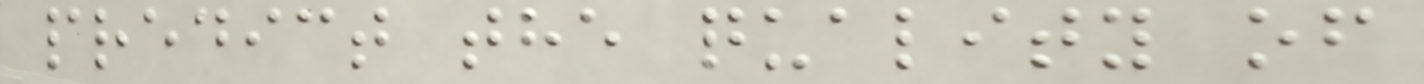predict the quality of
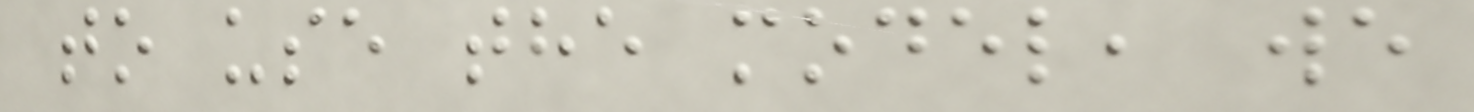to use the model, we
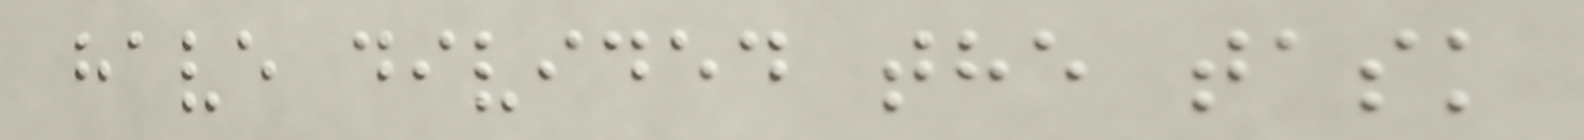have divided the task
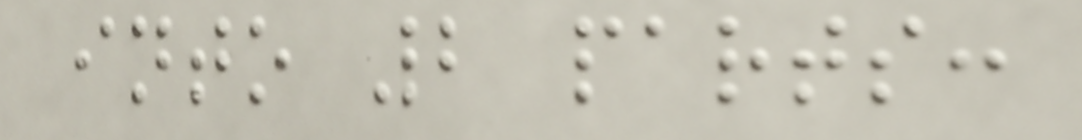into 2 parts:
